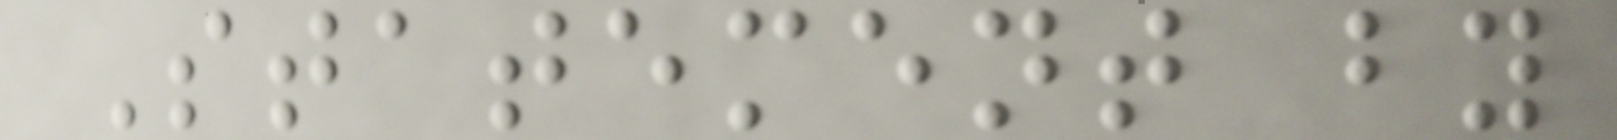Statement by
